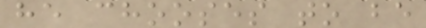he chooses to be
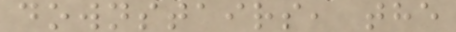downstairs, the
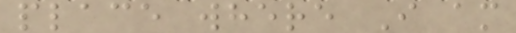place where I am
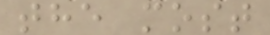the most
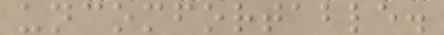uncomfortable.
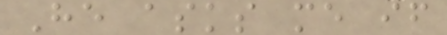He asks me if
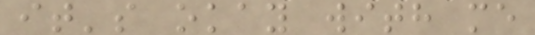it's okay with me
